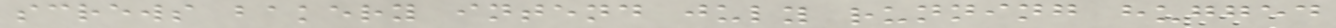screws bakery intend july running hugged
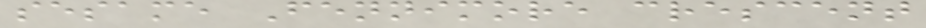sesame Fennimore crescent
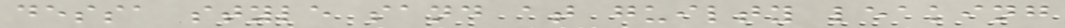dessa style sand at guilty leaking
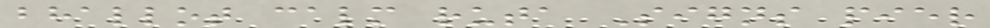bhallot calm ruta Signs pier
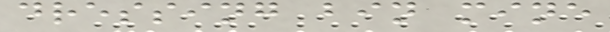dressing bin mine
